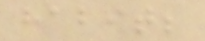habit;
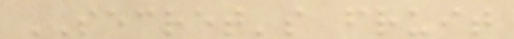SECRET's fruit
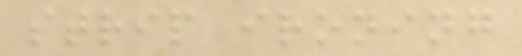strip ironing
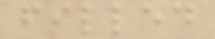filled
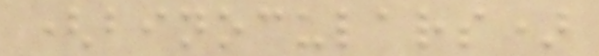(binoculars)
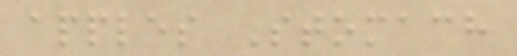apples Stomach
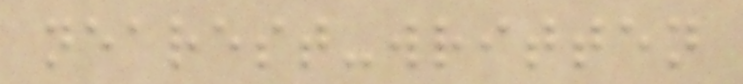nearest-written
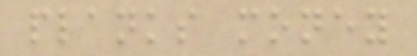planks money
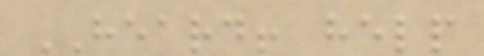HEARD! help
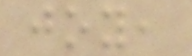joy,
